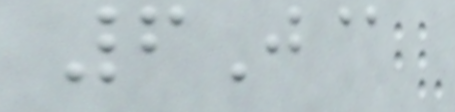6J@
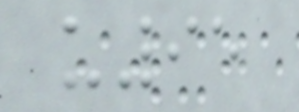u95
